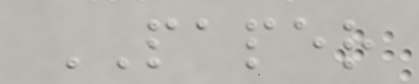PAPER
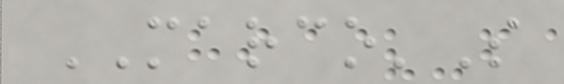MARCO'S
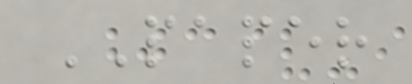PAPER
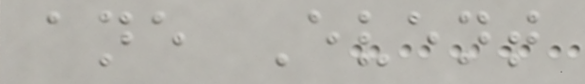ane Event
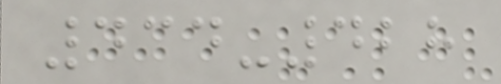434-428
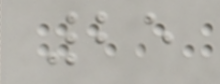25
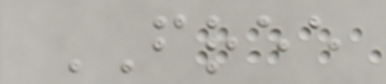FREE
